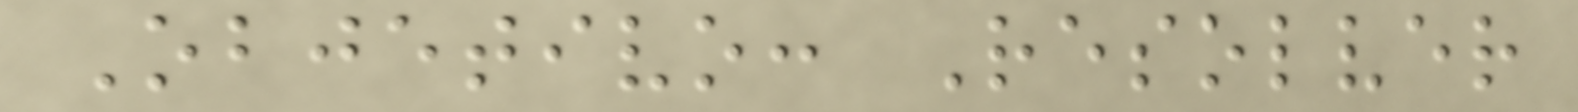Objetivo: Resolver
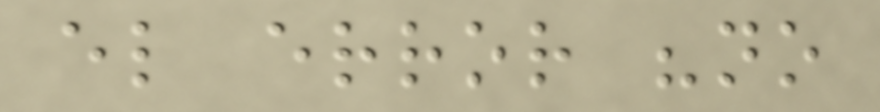el error "no
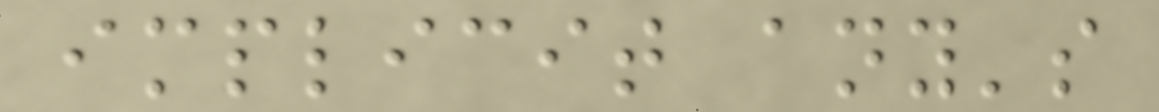implicit any's
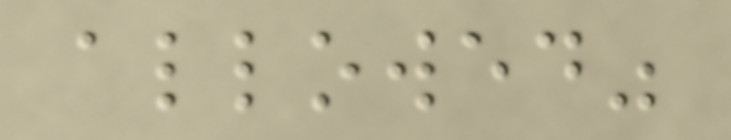allowed"
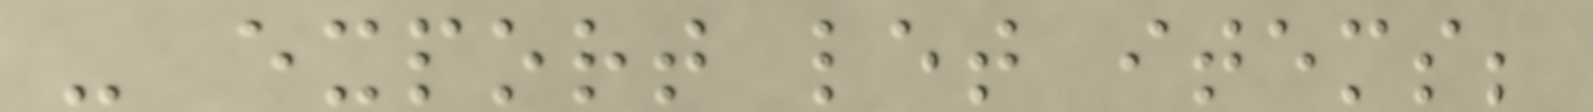- export let items;
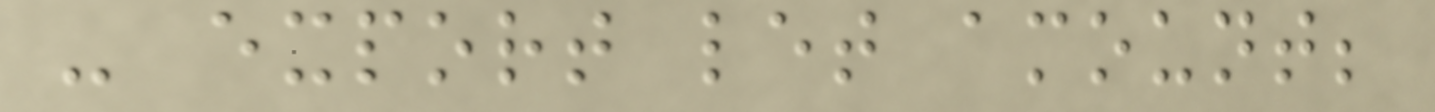- export let amount;
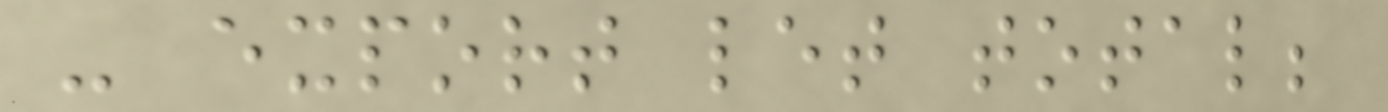- export let total;
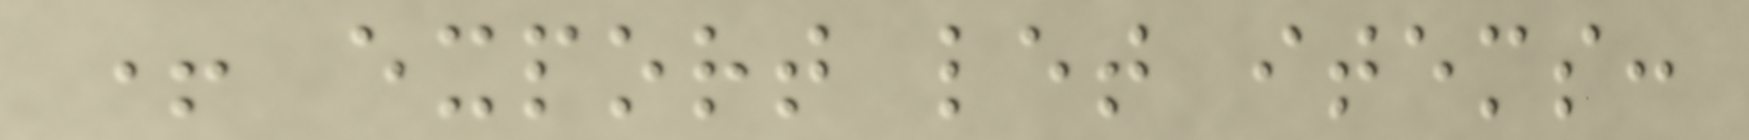+ export let items:
